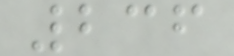236
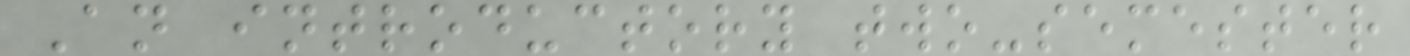An introductory two-semester
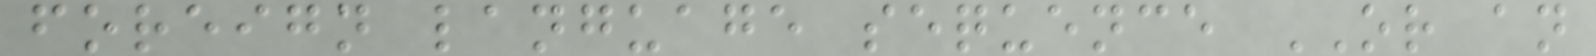foreign language sequence OR an
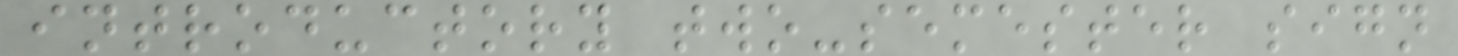introductory two-semester sign
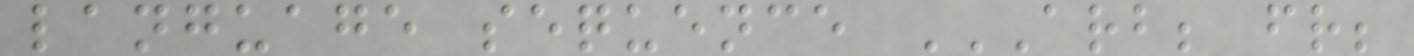language sequence ARB; FR;
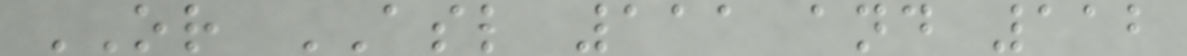OR ASL 111 and 112
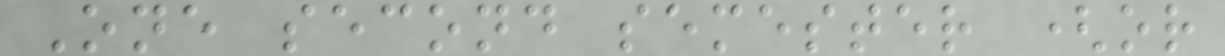One second semester (or
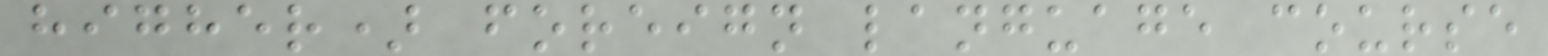higher) foreign language course
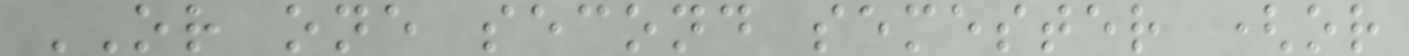OR one second semester (or
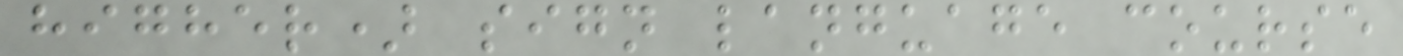higher) sign language course
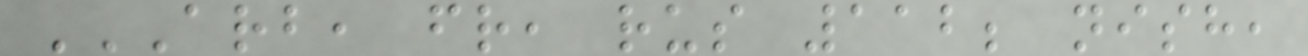ARB, FR, RUS 112; NISH,
